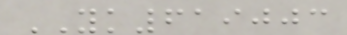YK619003
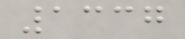1337
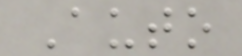Auto
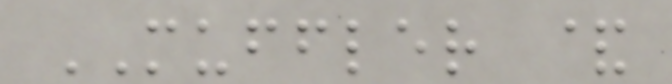MUFFLER &
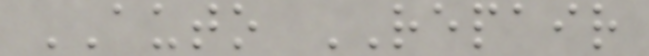AUTO REPAIR
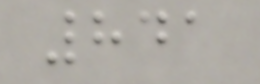841
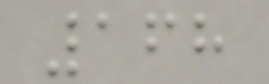168
